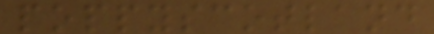poppyscotland
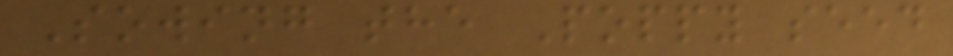Sowing the Poppy seed
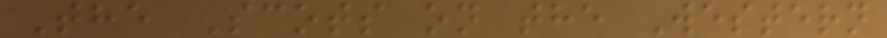The Scots on the Western
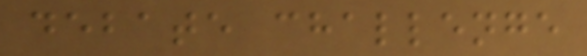debate challenge
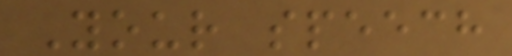Your speech
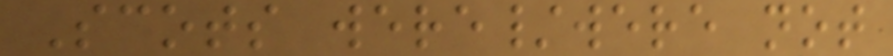Scots were/were not
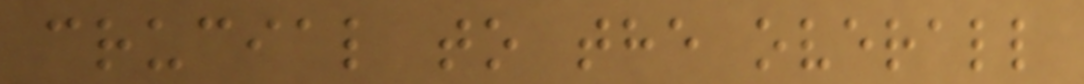crucial to the overall
